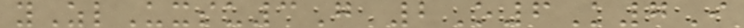yZlUxsu3G 2O6K7I
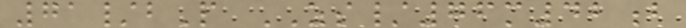71/bP ZS/76m42b
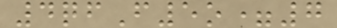4qfF5o=7
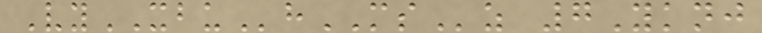VyXBUhMSz 7Yknj
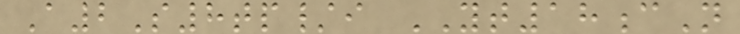A2S8tp/i YT18cN
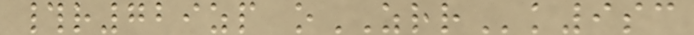#r729zp oZRRk9sc
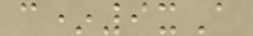c*9xA
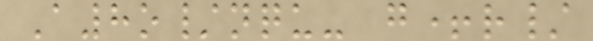A8o/nqu- g+r/
